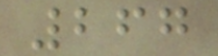267
